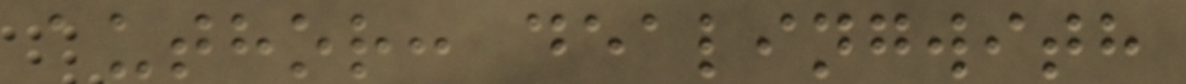author: dealingwith
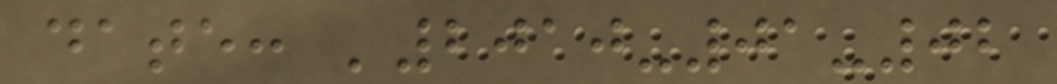date: '2010-01-02
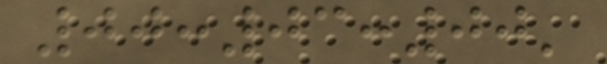00:03:00'
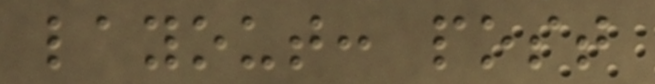layout: post
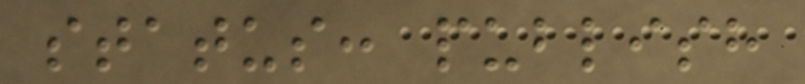status: publish
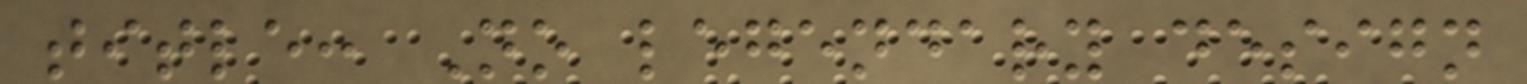title: No legendary design
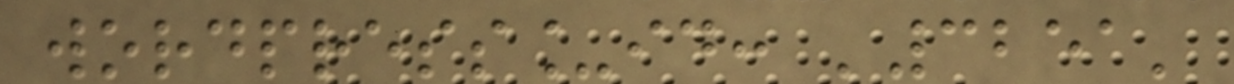wordpress_id: '3251'
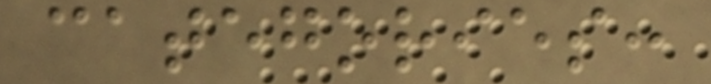categories:
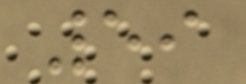59
